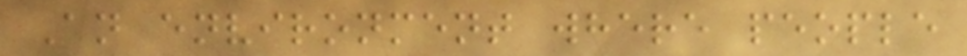An environment where people
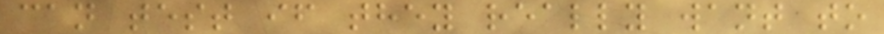can test if they really want to
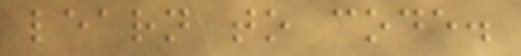learn to code.
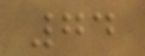74
